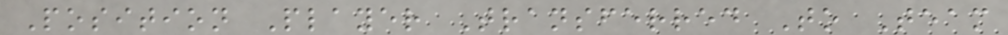Position Player Transferred To Team
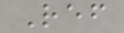Ref
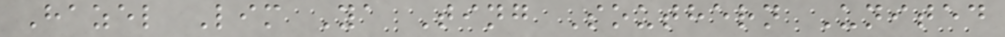Hazel Lim Ya Ting Southern United
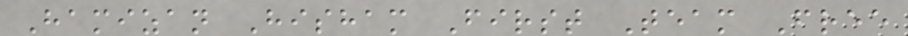Hamizan Hisham First Team Free
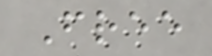Free
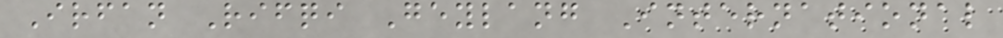Irfan Rifqi Geylang International
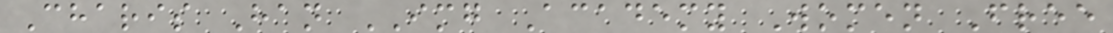Charis Han IMG Academy Women Free
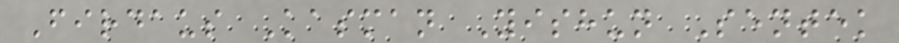Firdaus Kasman Yishun Sentek
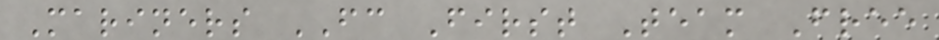Mariners FC First Team Free
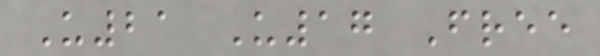U21 U17 Free
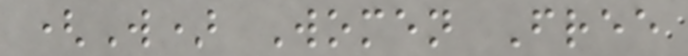(W) Women Free
